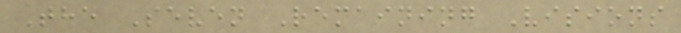The Seven Remaining Visions
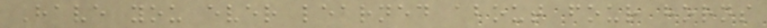Have you ever learned about four horns
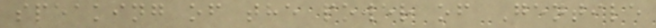speaking of the power of Gentile
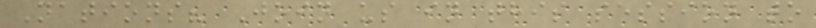Nations? Join us in this session to
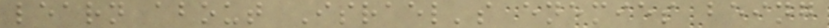learn about Israel's enemies being
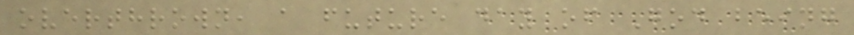overthrown, a future day of God being
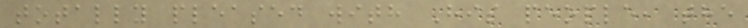totally pleased with His people, the
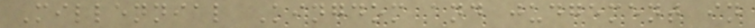Millennial Kingdom and judgement in
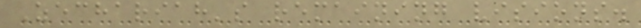Zechariah's remaining visions.
